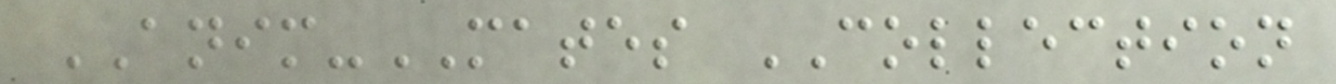ANIM-MATES COLLECTION
